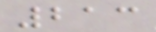213
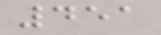451
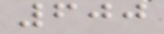600
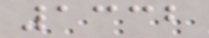1332
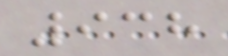938
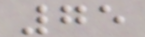75
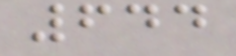644
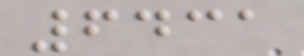6431
